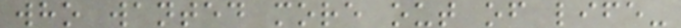who wanted more out of life-
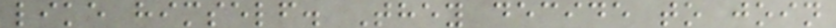like himself. They decide to join
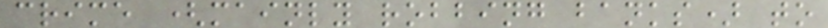crime (mainly robbing banks) to
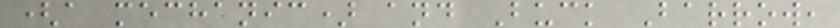(a mechanic) and Buck Barrow,
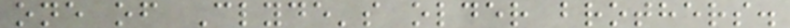one of Clyde's older brothers.
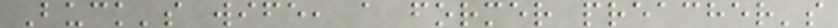Buck's wife, a former preacher's
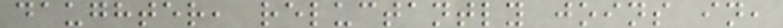daughter, reluctantly joins in,
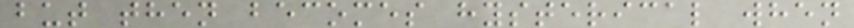but then becomes hysterical when
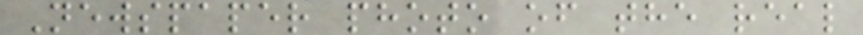Newspaper photo of the real
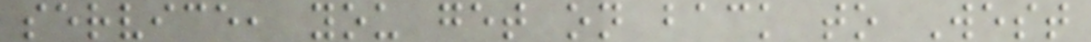service, you get on back to West
